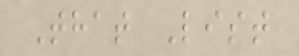That List
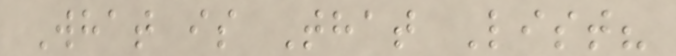What is That List?
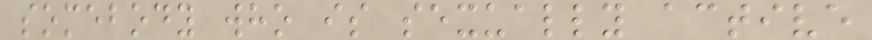somebody who is sexually active
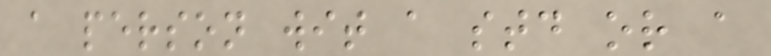a person wit a std or a
